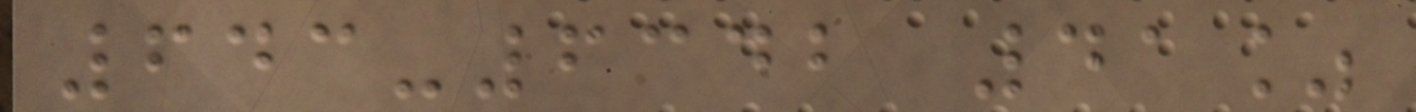643-6342 41%
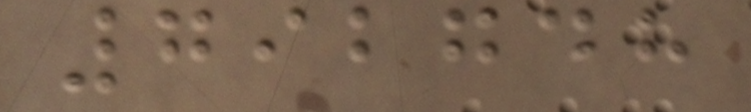792748
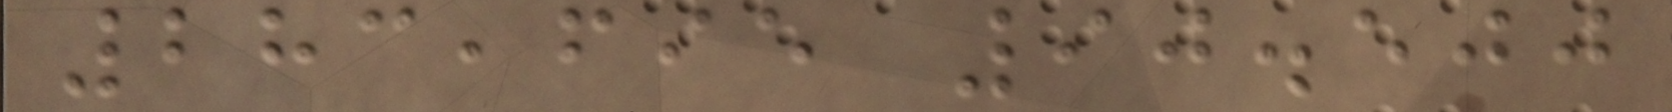283,695 90.500
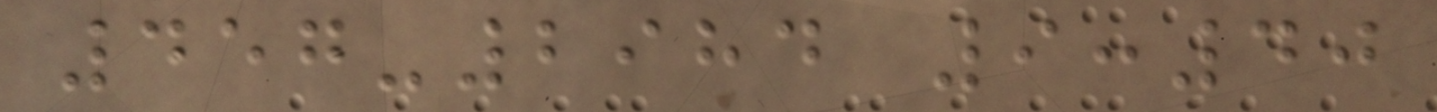457-2984 9:40
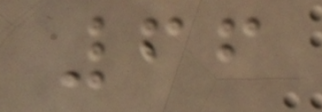66
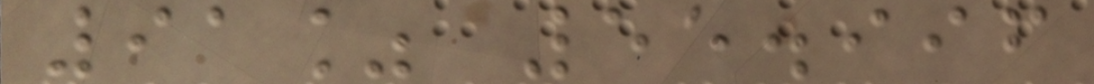91% 55.996
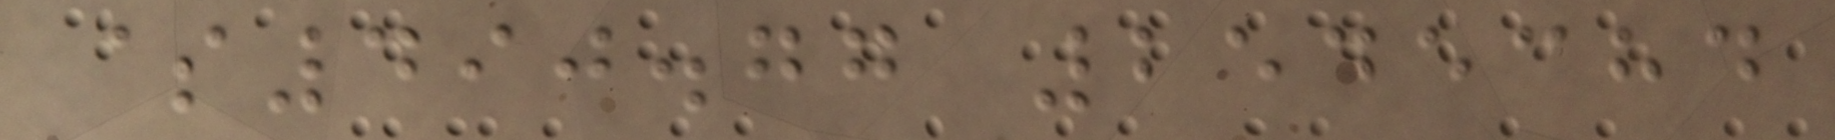$490.77 2545384
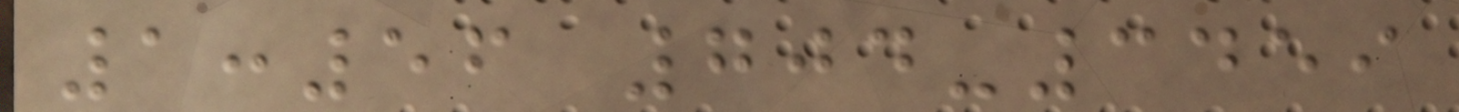1:56 704-3459
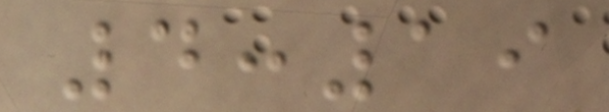4:19
